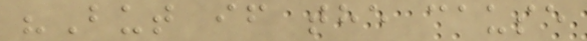"But if the cause
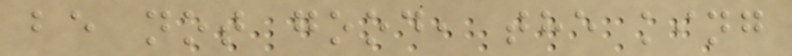be not good, the king
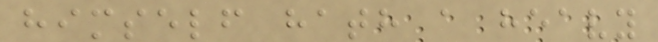himself hath a heavy
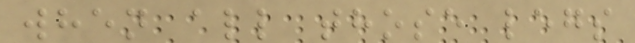when all those legs
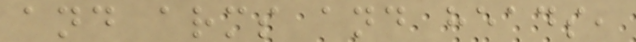and arms and heads,
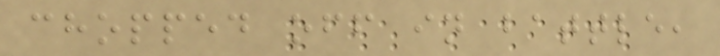chopped off in battle,
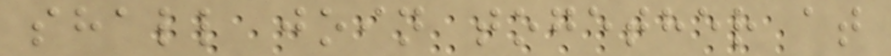shall join together at
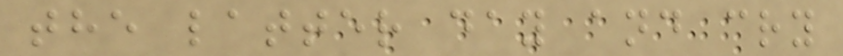the latter day and cry
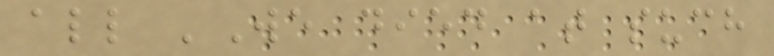all 'We died at such
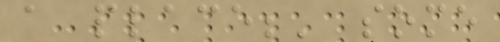a place;' some
